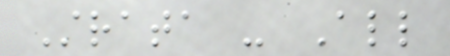Strata - All
